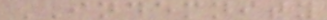INDEMNITY
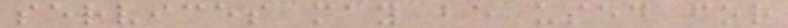services may be used for
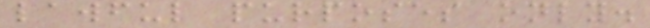lawful purposes only.
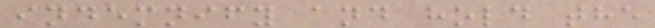indemnify and hold the
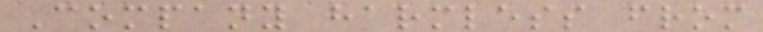Company harmless from
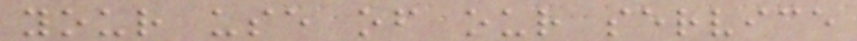your use of our service
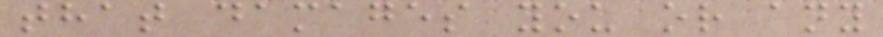that damages you or any
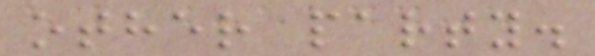other party.
